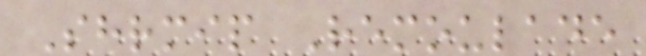Shrmip Remoulade
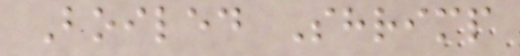Boiled Shrimp
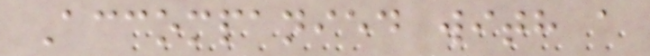Accompanied with a
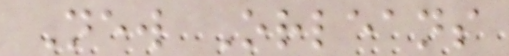New Orleans
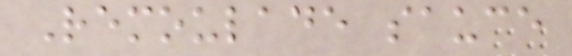Remoulade sauce
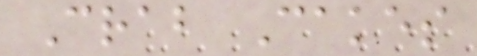Crab Cakes
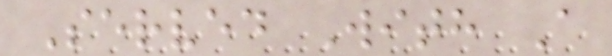Served With A
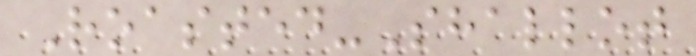Roasted-Shallot
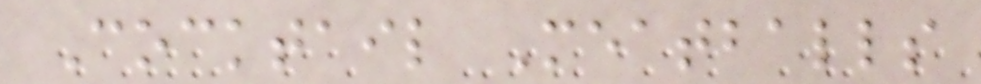Cocktail Meatballs
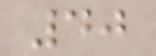40
